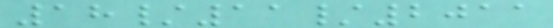18/11/2011
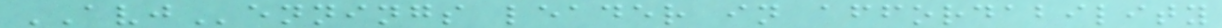AVJennings leader in affordability
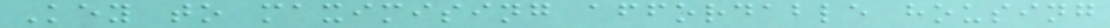Key to maximising affordable housing
